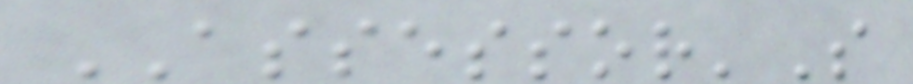ASSESSOR'S
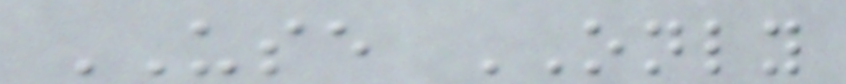USE ONLY
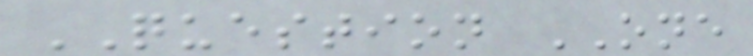QUESTION ONE
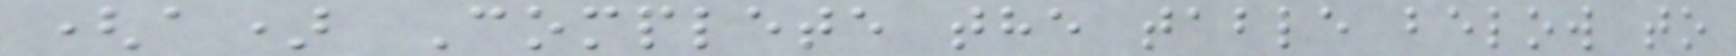(a) Complete the table below to
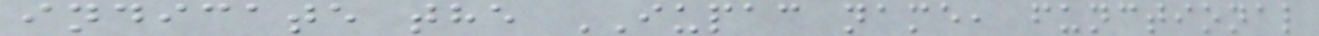indicate the IUPAC name, functional
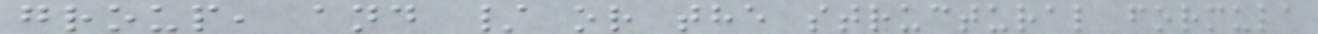group, and / or the structural formula
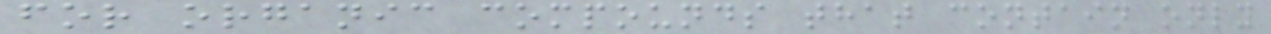for organic compounds that contain only
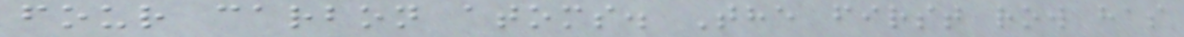four carbon atoms. The first row has
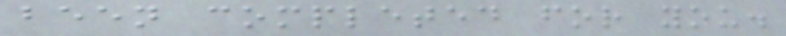been completed for you.
